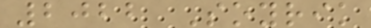2022 Soyrik
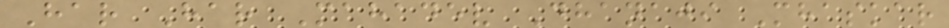Har Har Mahadev Dhanaji Mhaskar
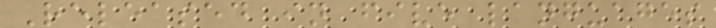Released in five languages
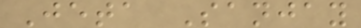Jeta Sanjay
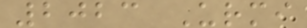2023 Urmi
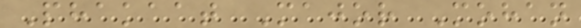Phakaat Major Mohan
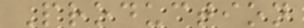Production
